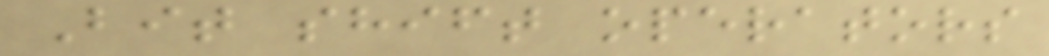Bit shift operators
